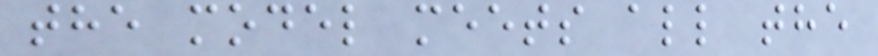the model meets all the
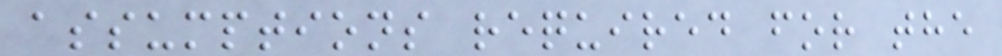assumptions required for the
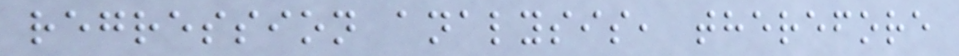regression analysis, therefore
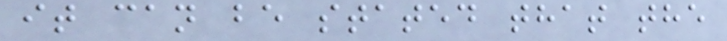it can be stated that the
